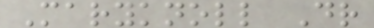Maryknoll Dr
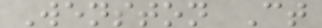Wenston Ct
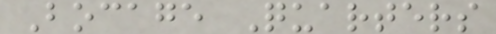Bocage Quarters
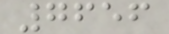7656
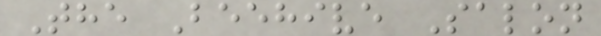The Beehive Salon
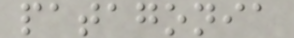patagonia
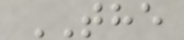THE
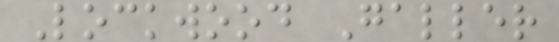Lockwood Galler
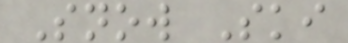Snow Ski
